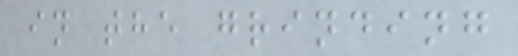in the grinding
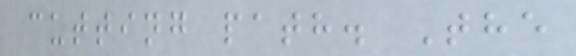cutting path. The
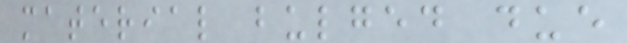material bulged due
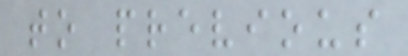to previous
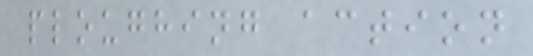ploughing action
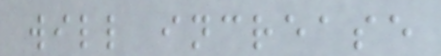will increase
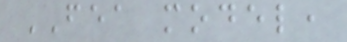FEA model,
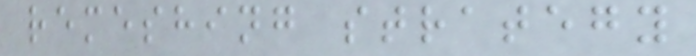remeshing strategy
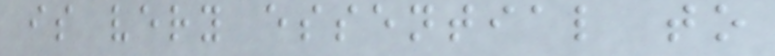is very essential to
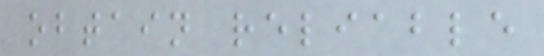obtain reliable
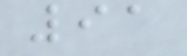91
